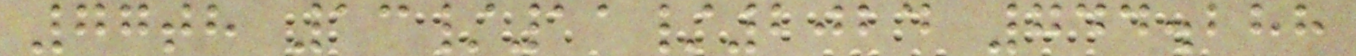77th 13/11/2024 744.288
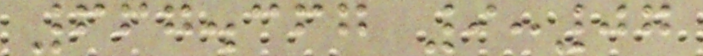667.367 9:07
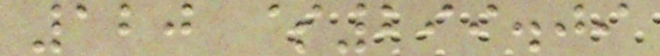120 $299.09
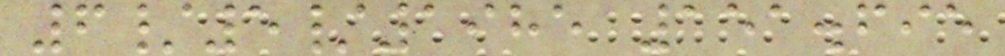6/5/1985 151.695
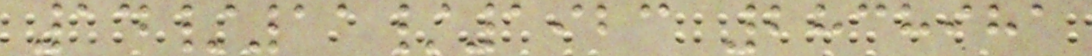14/11/1923 2838981
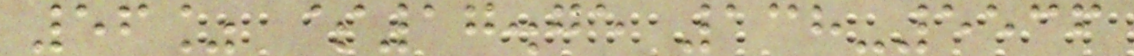56% $17.75 138-5536
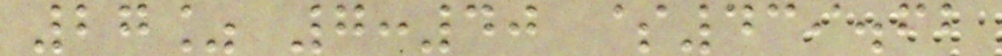27% 7:40 $439.62
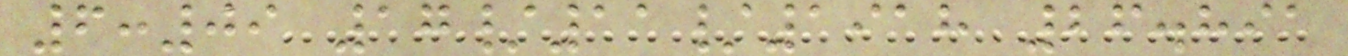6:09 17/11/1918 26.891
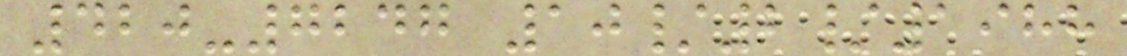420-7247 10/2/1988
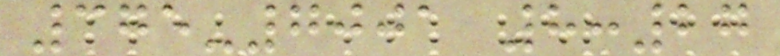375-7001 8:27
